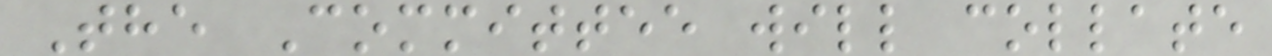The Committee will collate
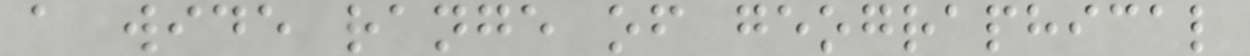a wide range of geographical
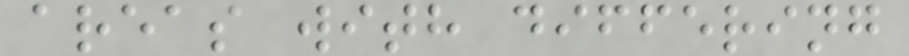areas with differing
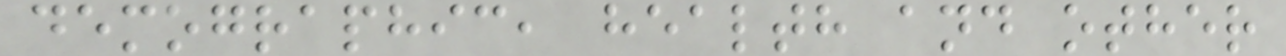demographic, health and other
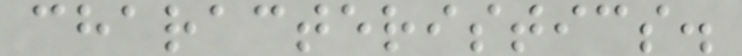characteristics.
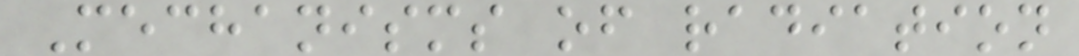Mechanisms of radiation
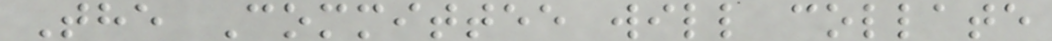The Committee will collate
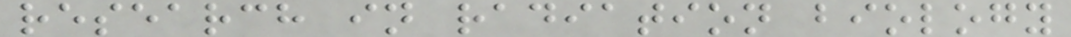research in radiation biology
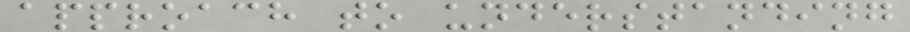approach to understanding
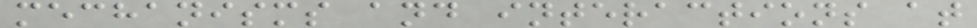mechanisms and interactions at
